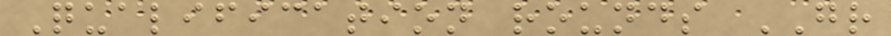Qualification rounds GR
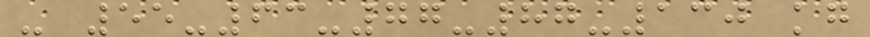- 55-63-77-87-130 kg
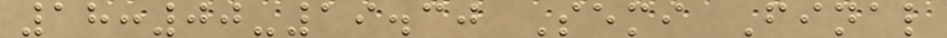18:00-19.30 Semi Final
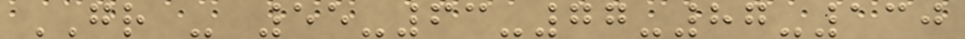GR - 55-63-77-87-130
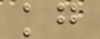kg
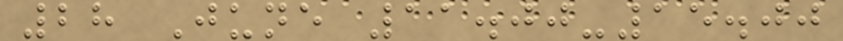28 June 11.00-15.00
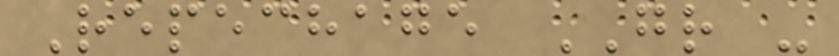Repechage GR -
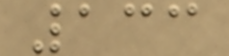133
